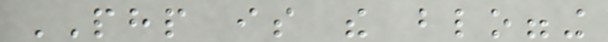PHP is the blogging
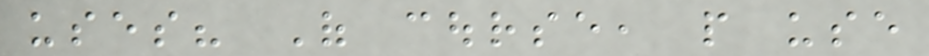uses? Of course, people use
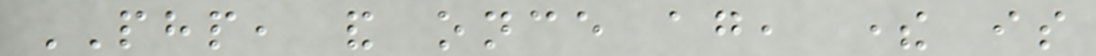PHP, and once again, there is
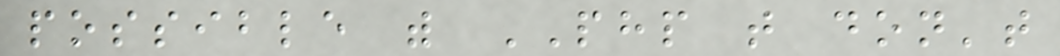possible with PHP that don't
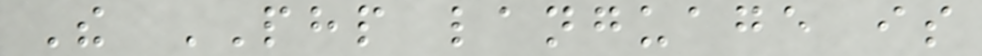The PHP language is
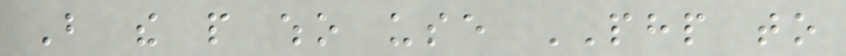But the people who use PHP to
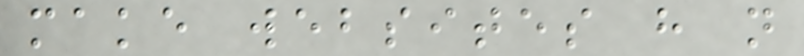make websites have not
